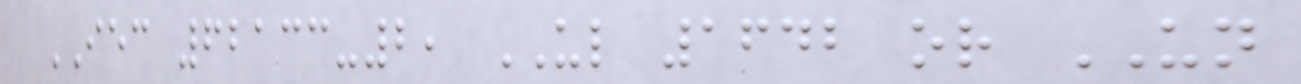IEC 62133-2, UL 1642 or UN
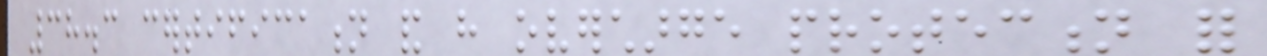38.3 certification and have overcharge protection for
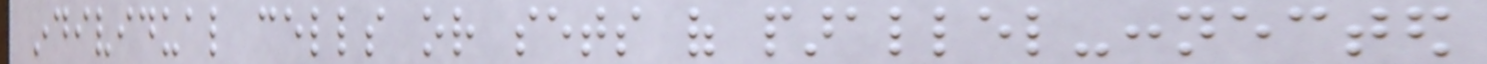individual cells or sets of parallel-connected
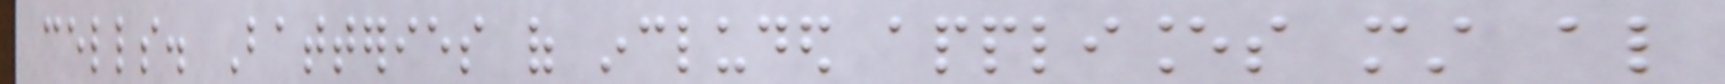cells. Batteries of included appliances must also
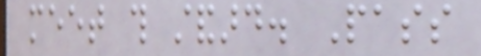meet this standard. Pass
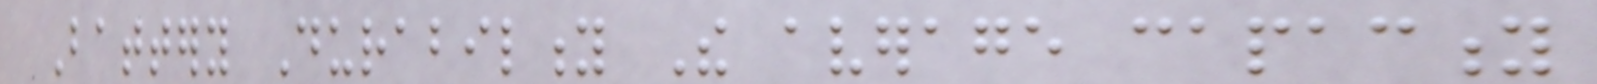Battery Durability The average capacity
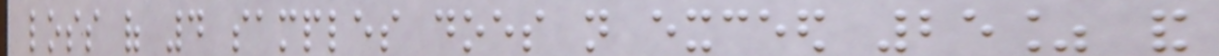loss of 4 samples does not exceed 25% and
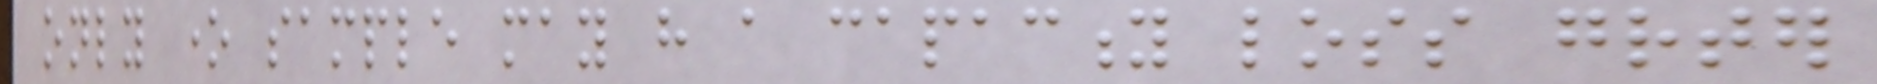only one sample may have a capacity loss greater
